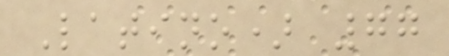Latino) 77
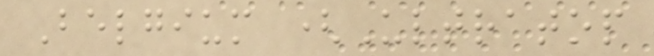Belgium (Ultratop
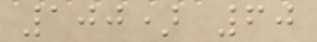100) 60
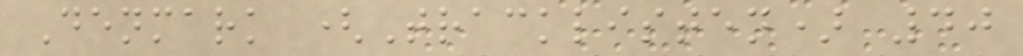Denmark (Tracklisten) 40
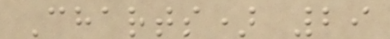Charts) 29
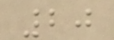20
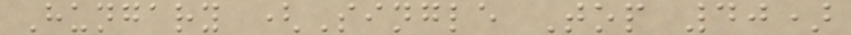Hungary (Single Top 40)
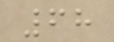68
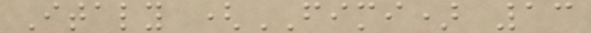Italy (FIMI) 13
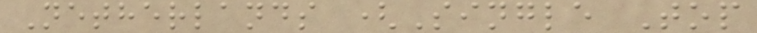Netherlands (Single Top
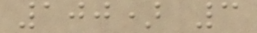100) 3
